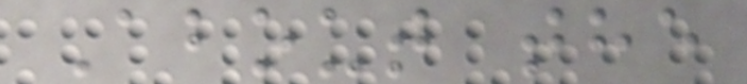About the
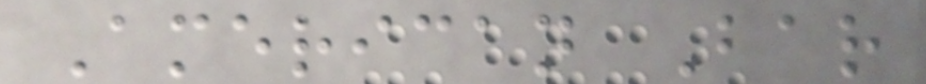American Bar
